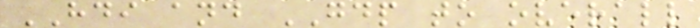HDI and GDP to overall
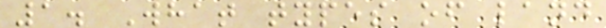1. What types of land
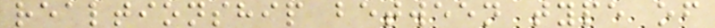realtionship between type of
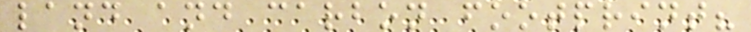land and carbon footprint?
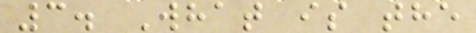3. What is the
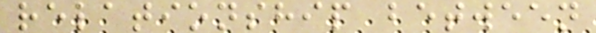relationship between
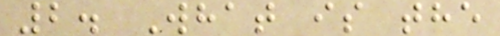2. What is the
